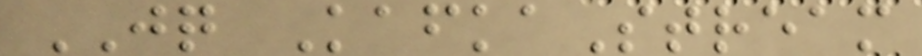JQ KafkaStream
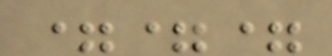===
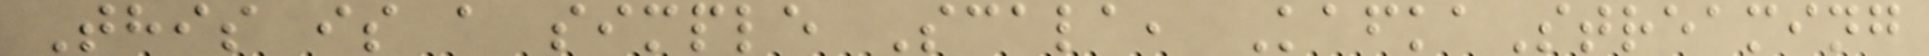This is a simple Scala, KafkaStreaming
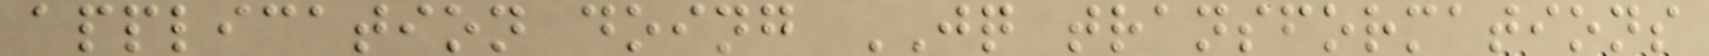application doing JQ transformations
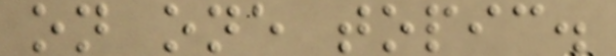on one topic.
